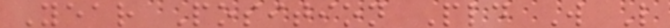Year Position Pld W L
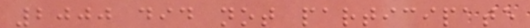2000 did not participate
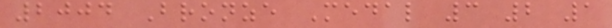2004 Bronze Medal 3 2 1
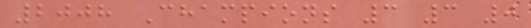2008 Champions 3 3 0
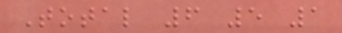Total 6 5 1
